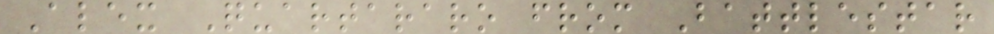Alex Quartararo from Battlestar
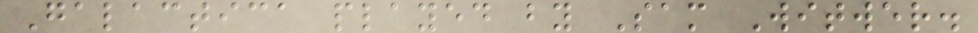Galactica played by Sam Witwer.
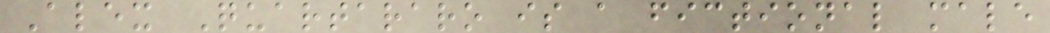Alex Quartararo is a fictional male
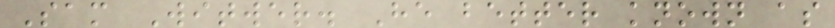Sam Witwer. He better known as
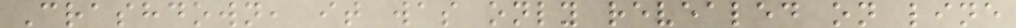Crashdown, it was only revealed on line
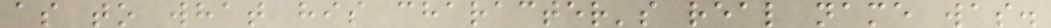as to what his character's real name was.
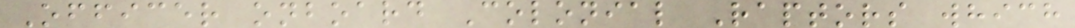Officer onboard Colonial Raptors which
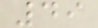49
